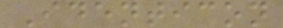Identicon
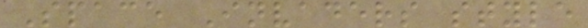Space Invaders style
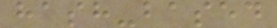hash-based
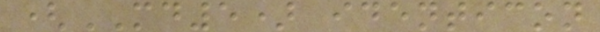(MD5) identicon
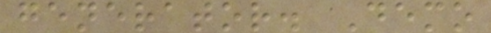generator. Demo
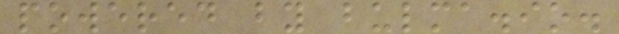powered by bulma.io.
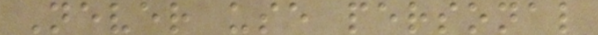Never use personal
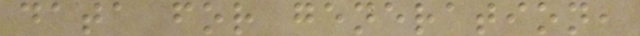data for generation,
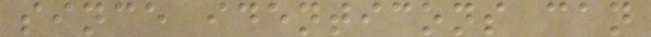since identicons can
